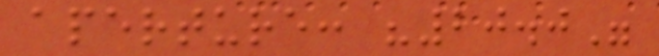aperture: "20.0"
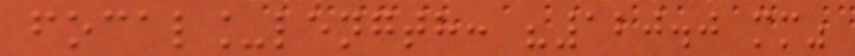focal_length: "120.0 mm"
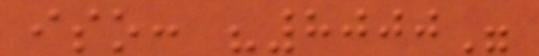iso: "8000"
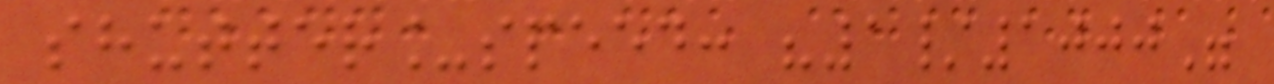shutter_speed: "1/1000"
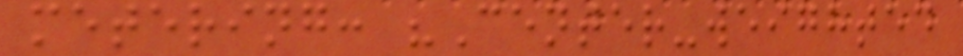metering: "Center-weighted
